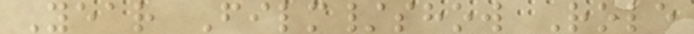Year Film/show Role
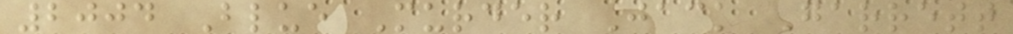2004 Blue Murder Jack Garrett
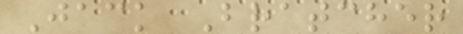Jack Bratcher
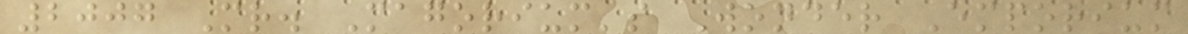2007 Mr. Magorium's Wonder Emporium
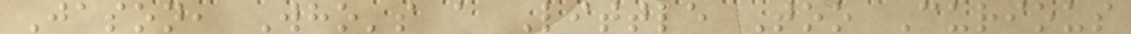Jason, Who's a Little Too Curious
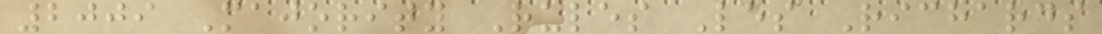2009 Majority Rules Les Richards
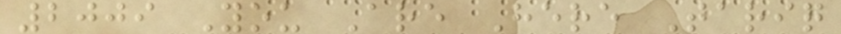2009 You Are Here Tariq
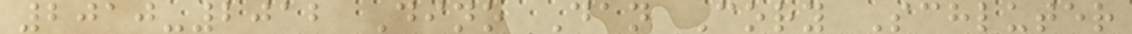2010-2012 Dino Dan Cory Schluter
